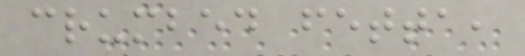crumbed fetta,
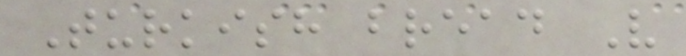Turkish bread V
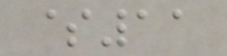$11
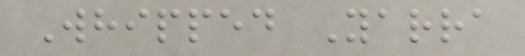Whipped Yarra
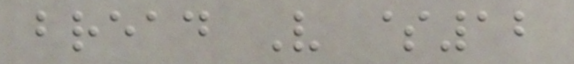bread V $12
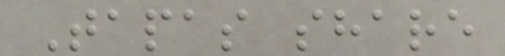Tapas share
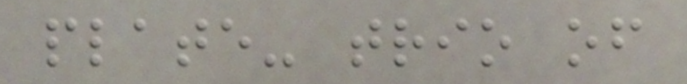plate- trio of
